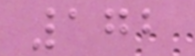172
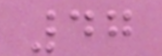47
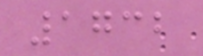1732
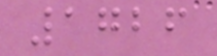1726
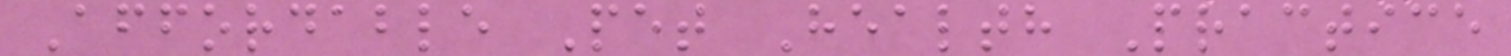Affordable Pet Health Practice
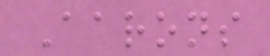Aarons
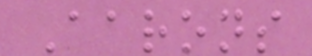Aarons
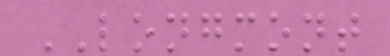LONGMONT
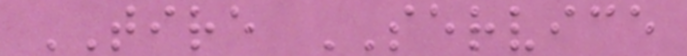TIRE SERVICE
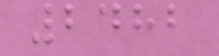2482
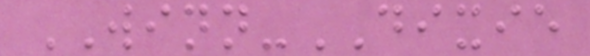WINN-DIXIE
